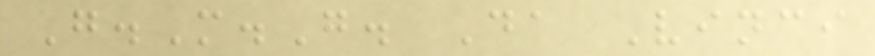G.M.G. Da Vinci
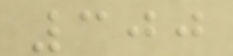300
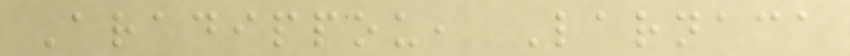Aradippou, Larnaca
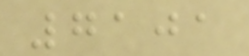7101
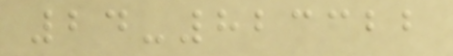24-823322
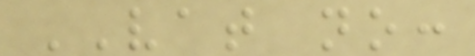VAT no:
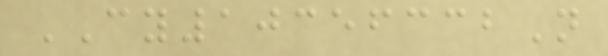CY10356332N
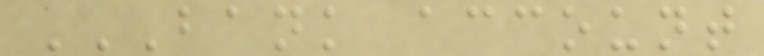BANK ACCOUNT
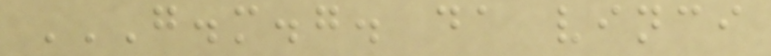G.M.G. DA VINCI
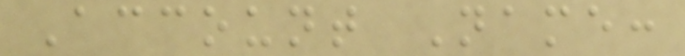Account Name:
